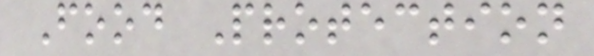Food Protection
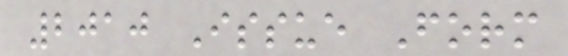2010 Issue Form
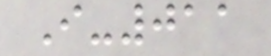I-011
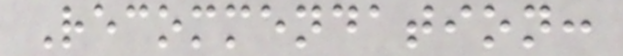Recommendation:
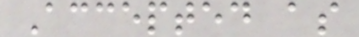Accepted as
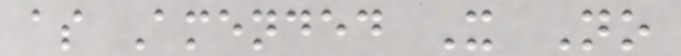as Amended X No
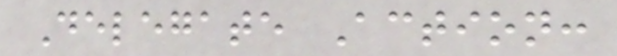Delegate Action:
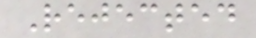Rejected
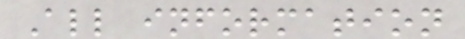All information
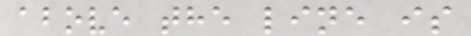above the line is
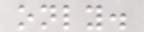only.
